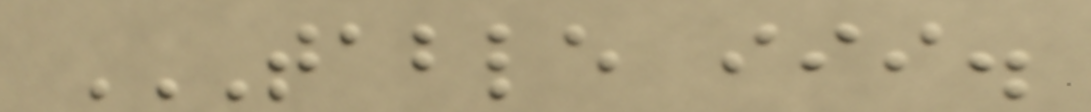TABLE III.
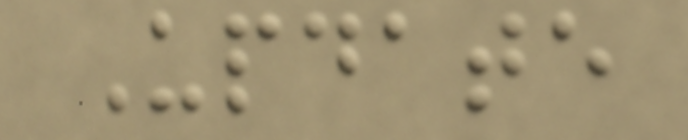Update
